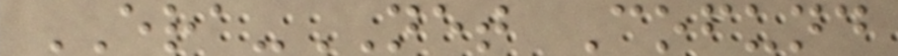ERA-NET Cofund
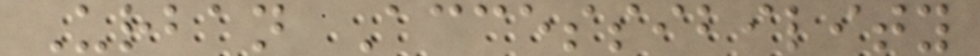Urban Accessibility
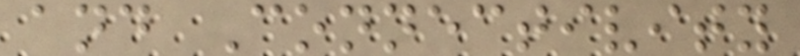and Connectivity
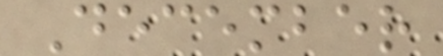December
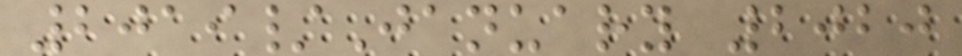2019/January 2020
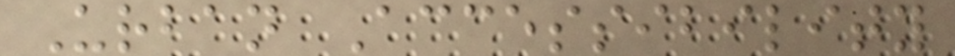Urban Accessibility
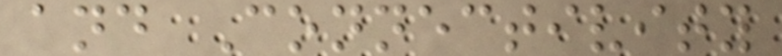and Connectivity
